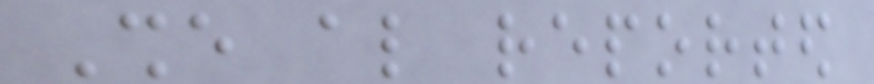She also reported
